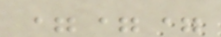===
